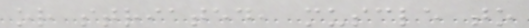or striated, muscle to
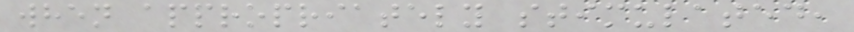when appropriately stimulated,
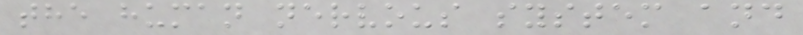the human nervous system and
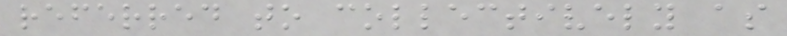referred to collectively as
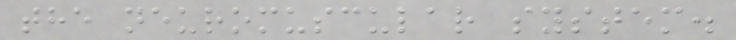the neuromuscular system.
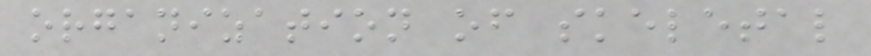organization of skeletal
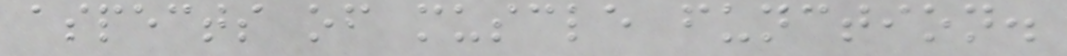aspects of muscle function.
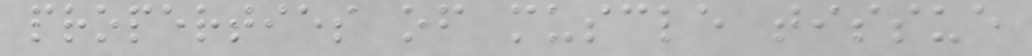properties of muscle tissue
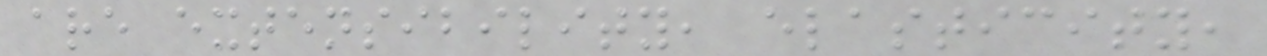are extensibility, elasticity,
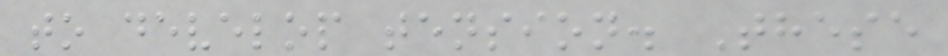to develop tension. These
